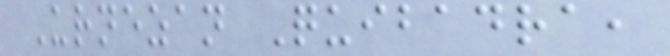Urnezan Quibadra,
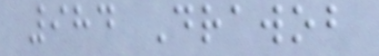984 Drawob
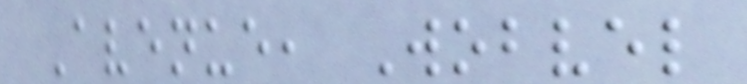Avenue, Wobvel
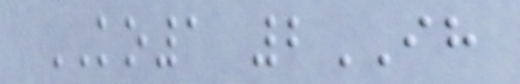KO1 2IH
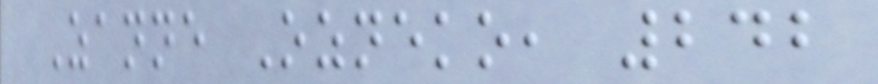Zanne Ozneko, 242
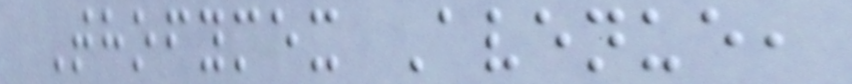Thofymex Avenue,
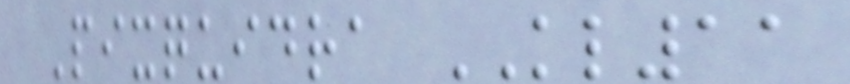Pixquidra KL11
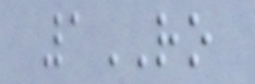1RO
